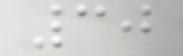30
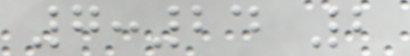7:24 2
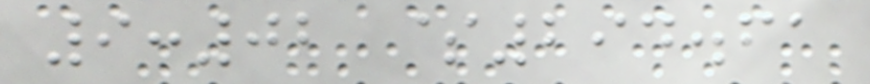9:02 $294.61
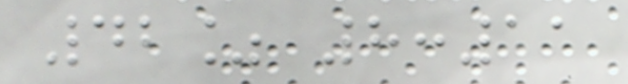42% 8:11
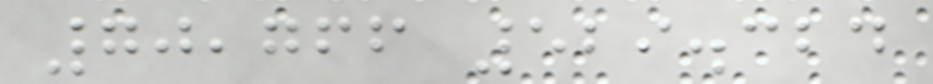70,766 529.324
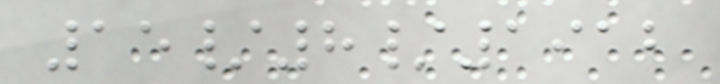15/8/1912
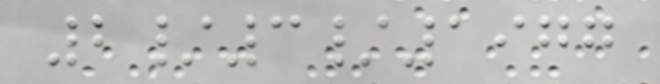2/3/1977
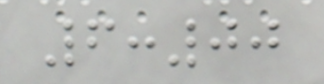6:00
